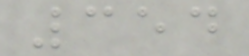354
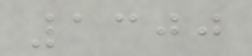1300
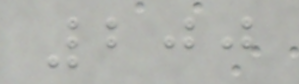200
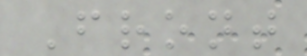Front
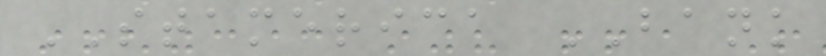STAMERICA BANK
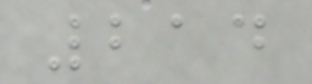214
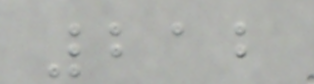212
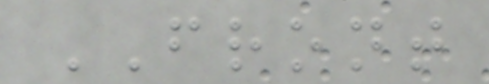FRONT
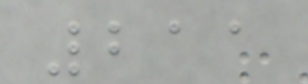211
